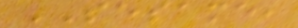SESAME,
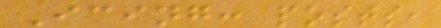Icing: posts,
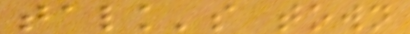talk's town
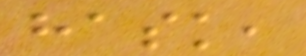hask,
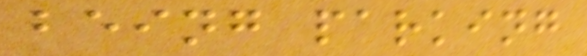being parking
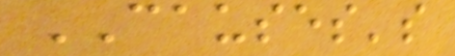CAUSES's
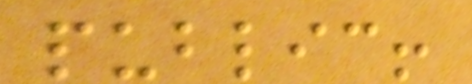public!
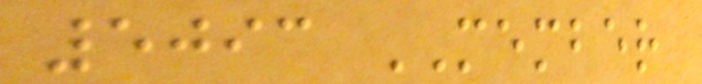5093 MEMBER
